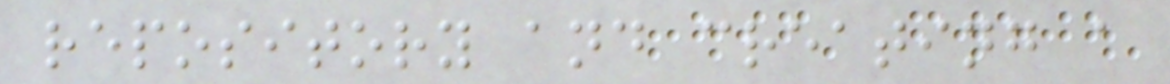repository and creating a
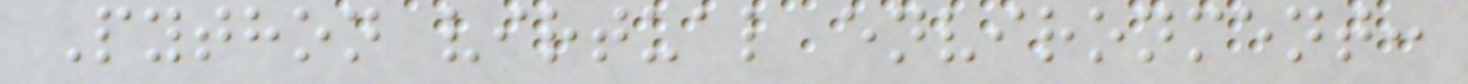Python virtual environment:
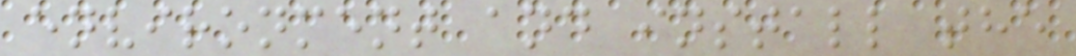environment and install the
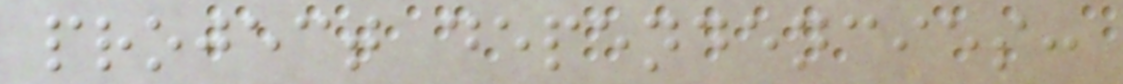project dependencies:
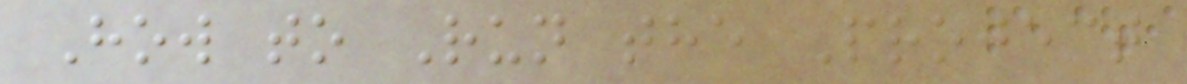How to Run the Project
